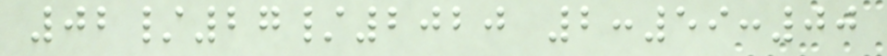02/27/2020 2:59:00
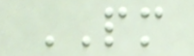PM
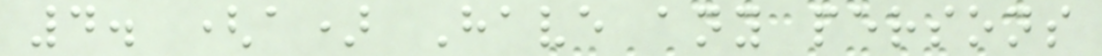4. (a) Have any persons
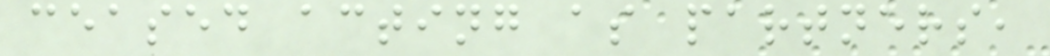ceased acting as partners,
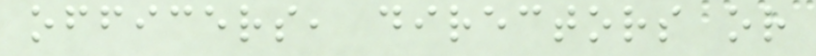officers, directors or
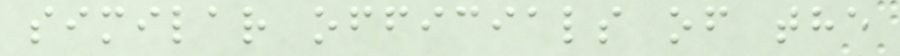similar officials of the
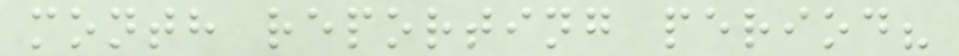month reporting period?
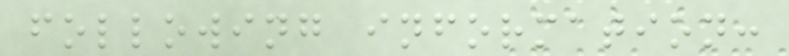following information:
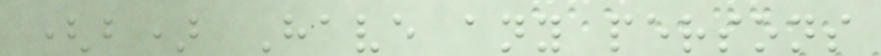(b) Have any persons
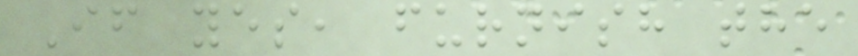If yes, furnish the
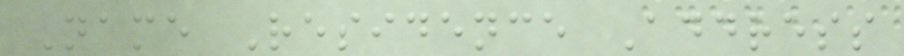Name Residence Address
